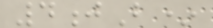4jB*
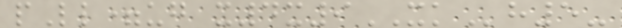pLl=ug x4x9XKh5-
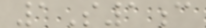1S1c
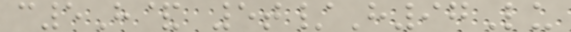c5H& 5t/H97Lu
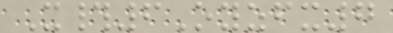X#6Oyzfx7
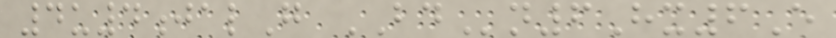4u4jalG BDn6Hx6E
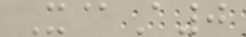X@A0
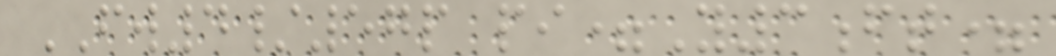FW4/57p pi=Y3ft=
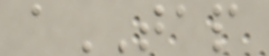aTAP
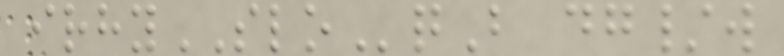irhySLOqB dg/w
